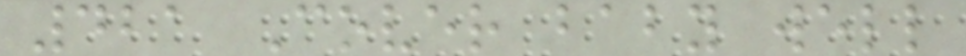421 Cover baby well
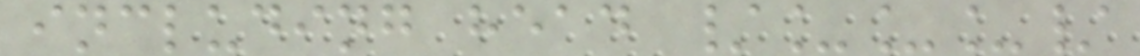including head /___/
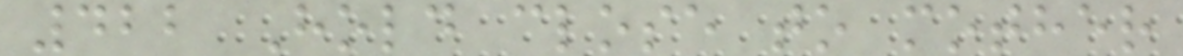422 Hold close to mother
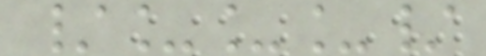/___/
